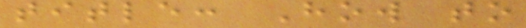title: How to
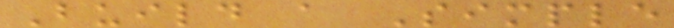Build a Simple
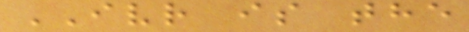IVR is the
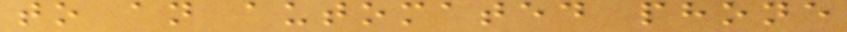to an automated phone
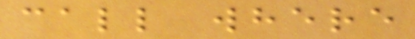call where
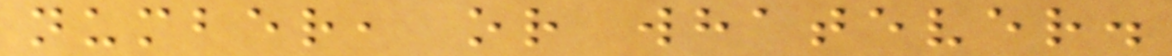number, or whatever.
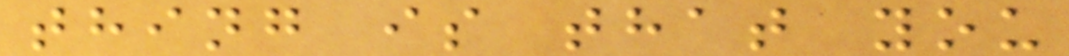thing is that you
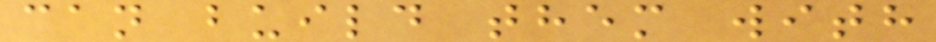can build them with
